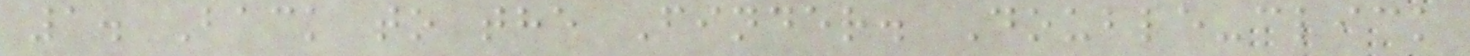1. Back to the Finder. Double-click
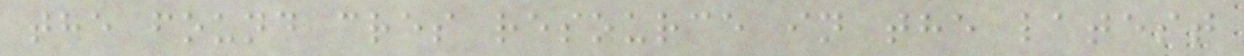the found cres resource in the latest
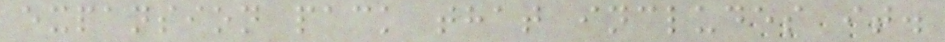expansion pack that includes it.
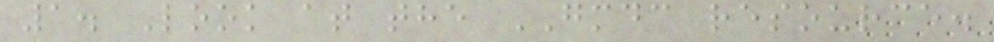1. Look at the GMDC resource.
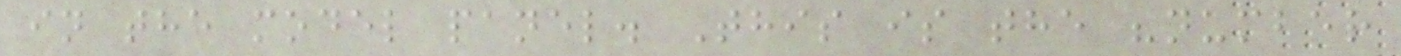in the model panel. This is the "number
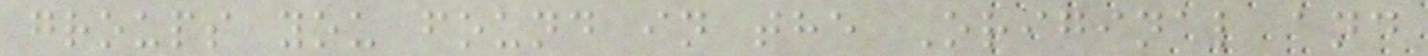groups you found in the Original and
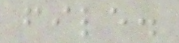file.
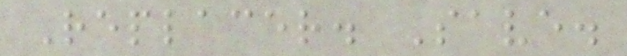Replacer. Save.
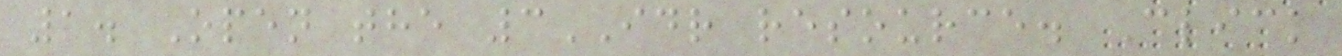1. Open the 3IDR resource. Click
